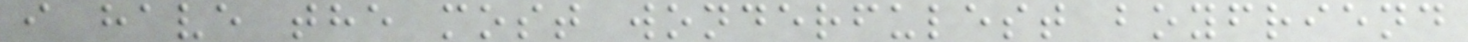i have the most wonderfulest boyfriend
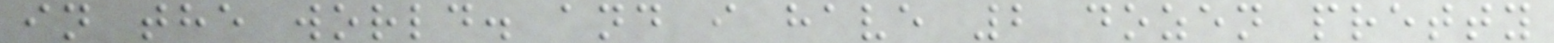in the world. and i have 2 dozen pretty
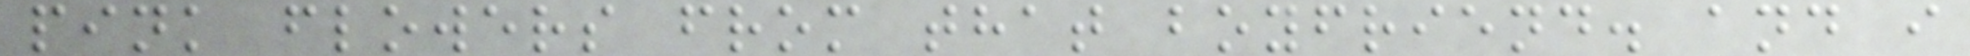pink flowers from that boyfriend. and i
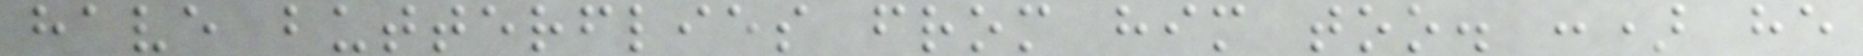have butterflies from him too. :) he
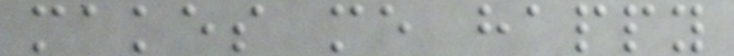makes me happy
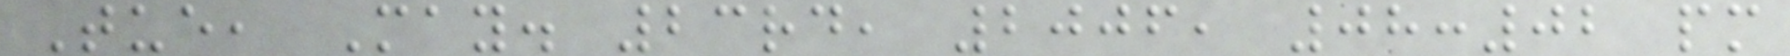Tue, May. 23rd, 2006, 08:02 pm
